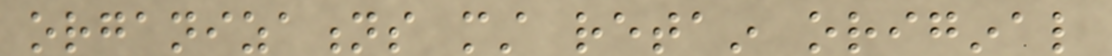organizations must retain original
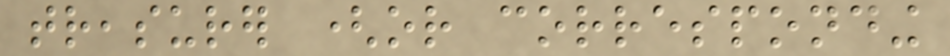treasurer (or corresponding
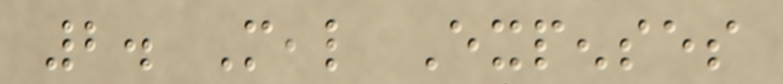2. Meal Expenses
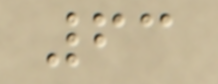63
